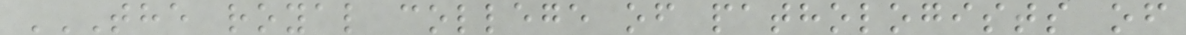THE ROYAL COLLEGE OF PATHOLOGISTS OF
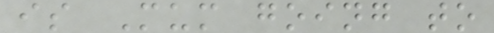is Mum going to
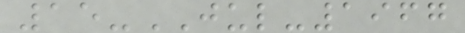15-JUL-1967
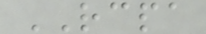RCPA
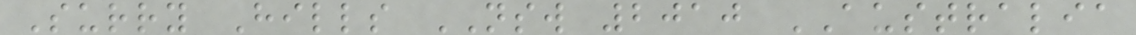Surry Hills NSW 2010 AUSTRALIA
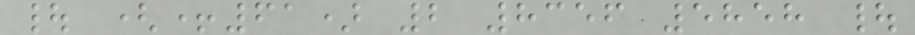| (+61) 2 8356 5858 |
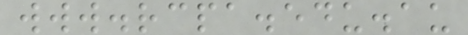www.rcpa.edu.au
